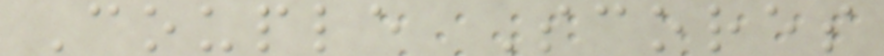Couple Scores
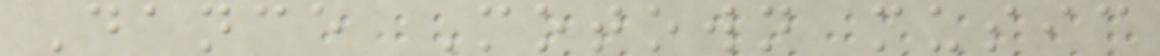Dance Motown music
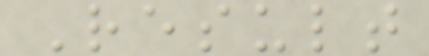Result
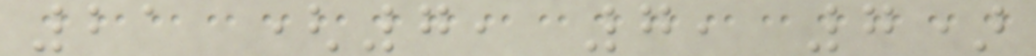21 (7, 7, 7)
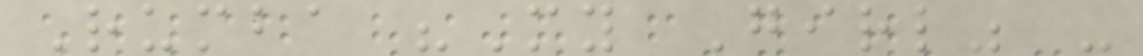Rumba "My Girl" -
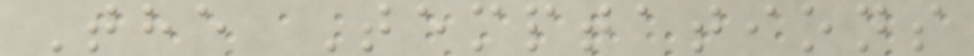The Temptations
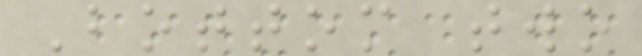Bottom two
